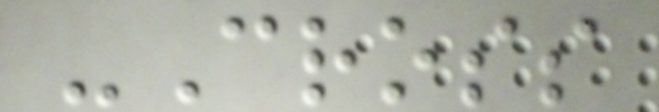-Cross
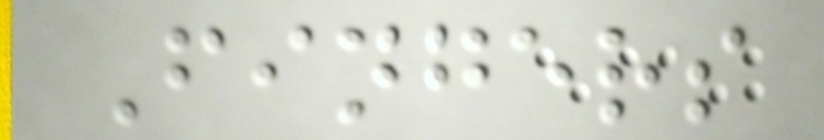Fingers
